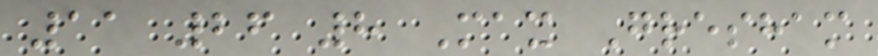11 26 8 Max Gresham
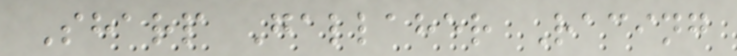Sharp Gallaher Racing
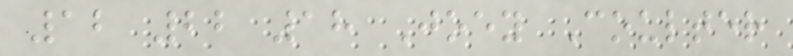12 22 18 Joey Coulter
